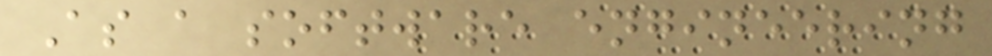As a software engineering
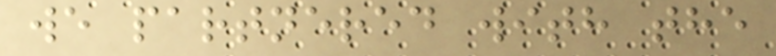we partnered with the
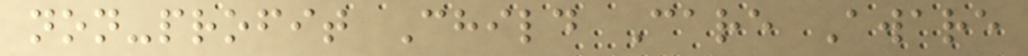non-profit Child Care Aware
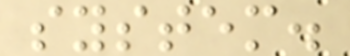system.
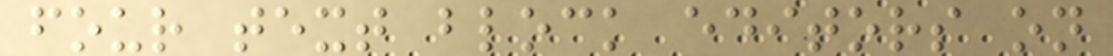four text block editors on
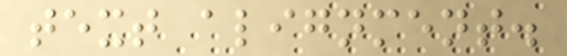text alignment.
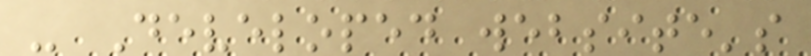- Developed website's
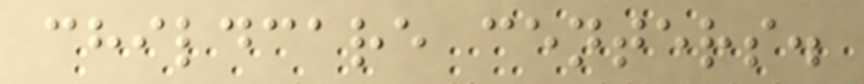childcare centers.
